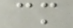cm
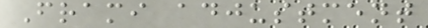Frami adjustment
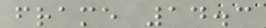frame 14.3
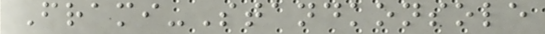Frami-Standkonsole
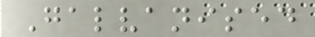Galvanised
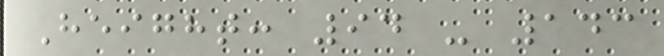Height: 94 - 143
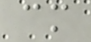cm
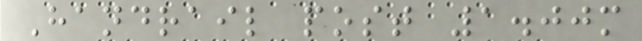Handrail post 1.00m
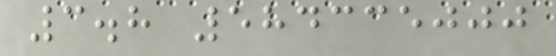3.8 584335000
